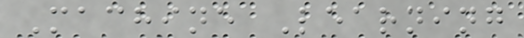Machine Learning
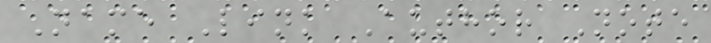Name Link Author Note
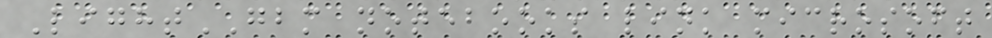LightGBM notebooks link microsoft
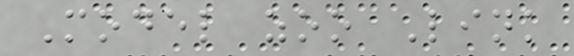Model zoo Link
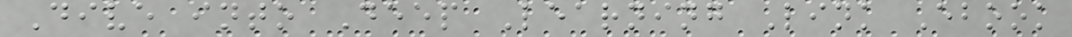Dive into Deep Learning Link Ebook
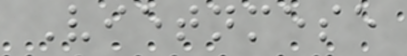Vietnmese
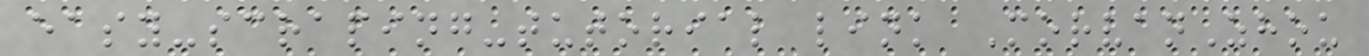easy-scraping-tutorial link MorvanZhou
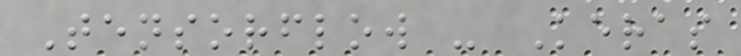Tensorflow - Keras
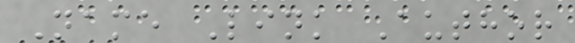Name Link Author
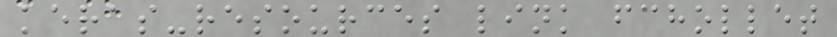keras-resources link fchollet
